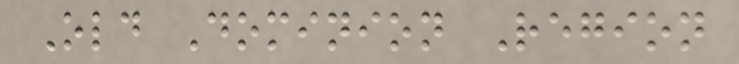Old Dominion Region
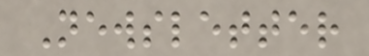Newsletter
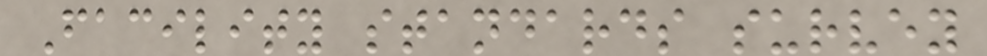Facility standards survey
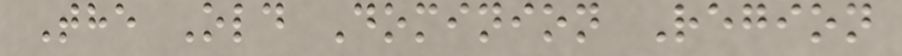The Old Dominion Region
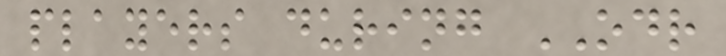players during ODR
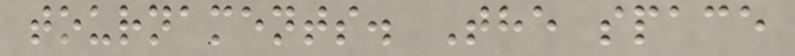tournaments. The space
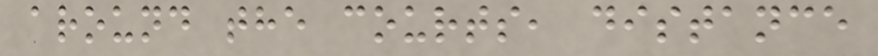around the courts, distance
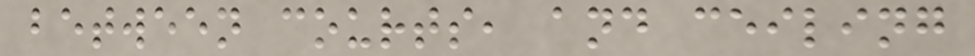between courts, and ceiling
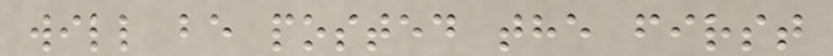will be posted the first
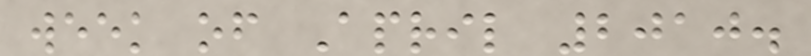week of April 2010.
